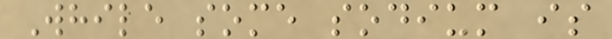While some sodium is
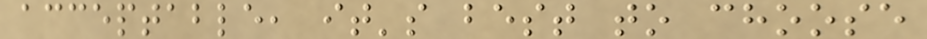acceptable, it's best to choose
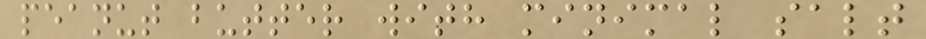peanut butter with minimal salt
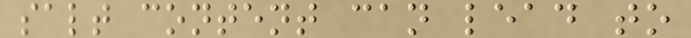salt content can lead to
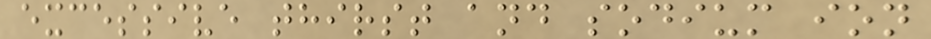excessive thirst and sodium ion
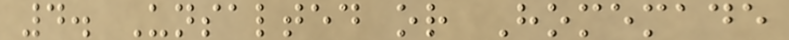4. Unsalted or Homemade
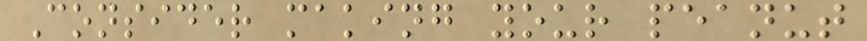Consider making your peanut
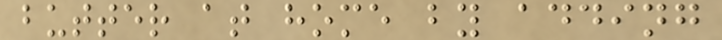butter at home by adding
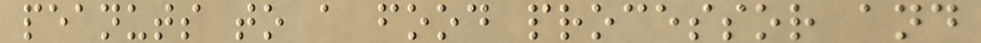peanuts to a food processor and
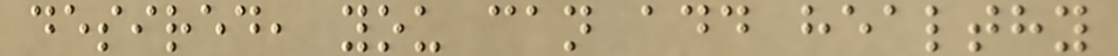desired, you can add healthy
